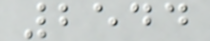2544
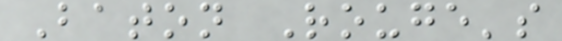Baton Rouge's
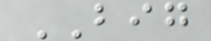BIG
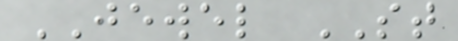JEWEL ST
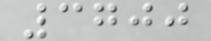3700
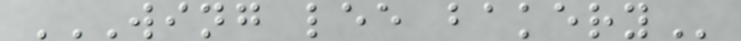WING LEE BAKERY
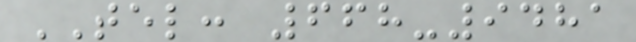TEL: 668-9481
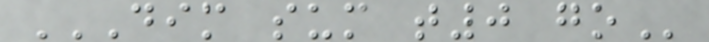DIM SUM T0 GO
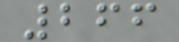266
